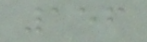156
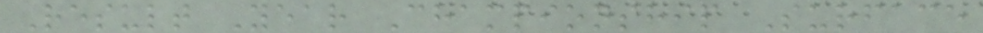Result Year Championship Surface
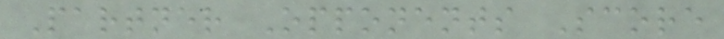Partner Opponents Score
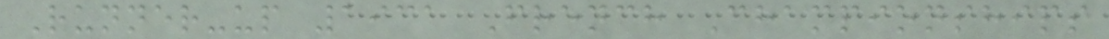Runner-up 1931 French Championships
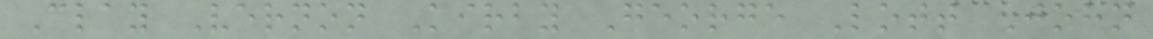Clay Vernon Kirby George Lott John
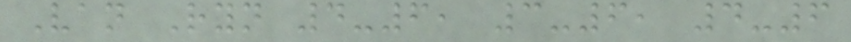Van Ryn 4-6, 3-6, 4-6
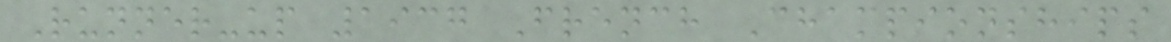Runner-up 1937 French Championships
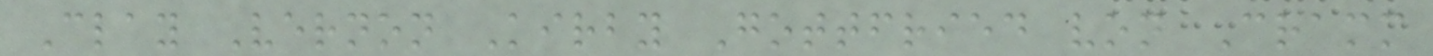Clay Vernon Kirby Gottfried von Cramm
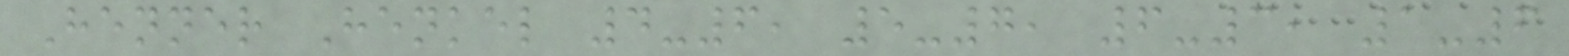Henner Henkel 4-6, 5-7, 6-3, 1-6
